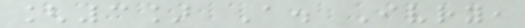[3] A. Ivry,
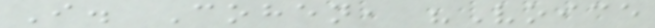I. Cohen, "Voice
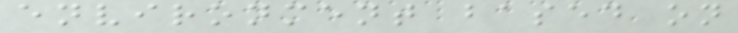environment based on
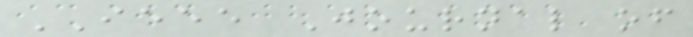IEEE Journal of
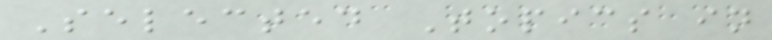Selected Topics in
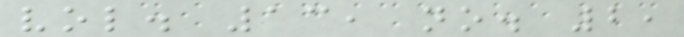vol. 13, no. 2,
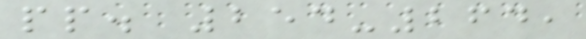pp. 254-264,
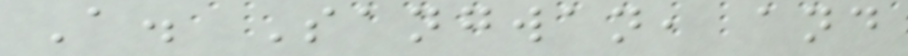A. Sangwan, and
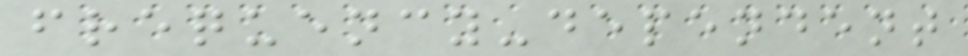frequency-dependent
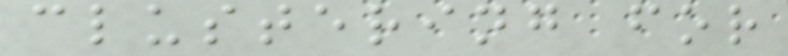clustering for
